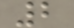2
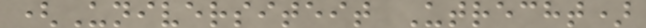(Universiteit Utrecht)
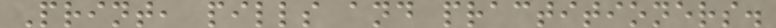Print, pills and practitioners.
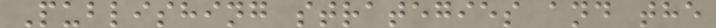Publishing strategies and the
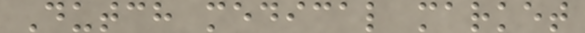Dutch medical market
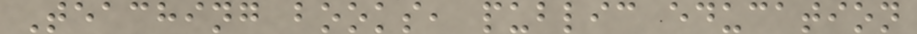Teaching books, public education
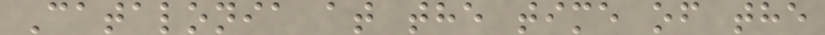Catalonia at the time of the
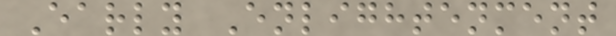Early Enlightenment
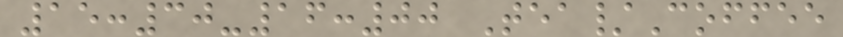15:30-16:00 Tea/Coffee
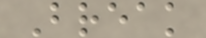Break
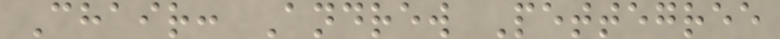Chair: Andrew Pettegree
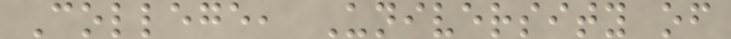College, University of
